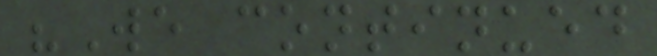"We continued
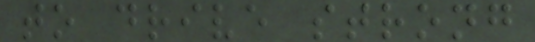to drive strong
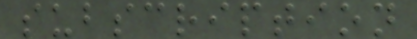subscription
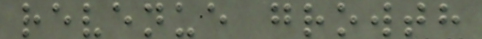revenue growth
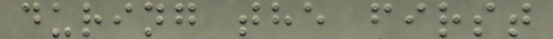during the first
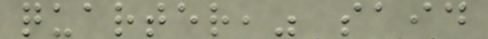quarter," said
